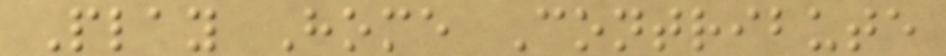Play Home Contribute
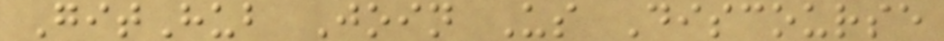GitHub Join Us Discourse
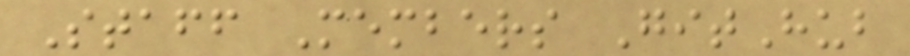Staff Members GitHub
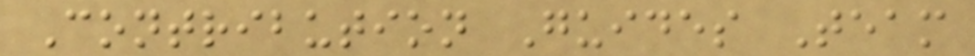Contribution Guides Team
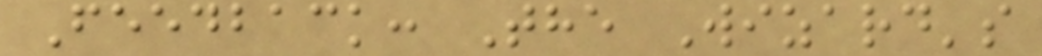Feedback: The Wizard's
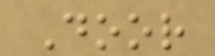Door
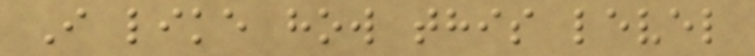I like how this level
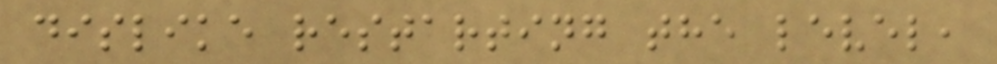dislike restarting the level,
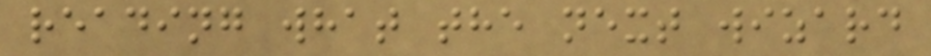reading what the next wizard
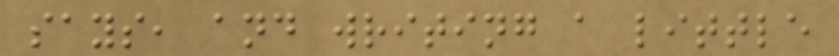says, and writing a little
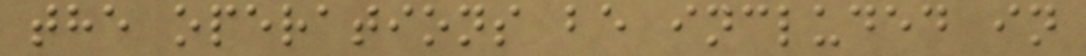the operations be included in
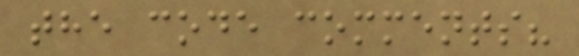the code comments?
